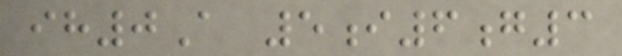ih0A 5i6g3
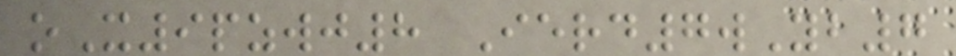oX9pzwj8 Ierd7wYb7
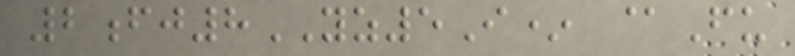2fj8YZ5I* @Fu
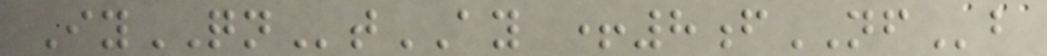IyQNtAY +8fNFb
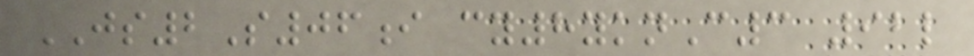JS2S06i cy8yknC3 92l
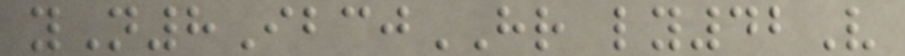yN8IbcjHR ly42V
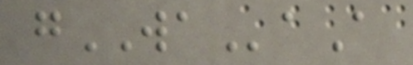gWAaA
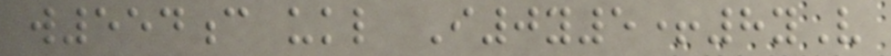w554c ukl I0y5+8yV
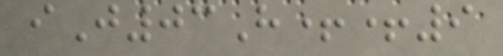iJ03H++9
